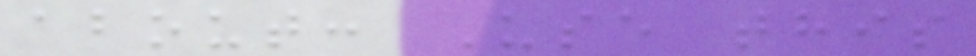about: Use this
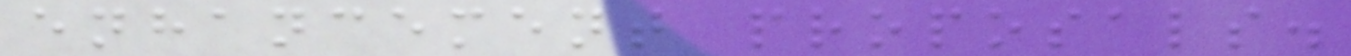enhancement proposals.
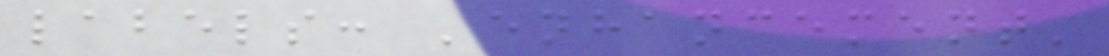labels: 'enhancement'
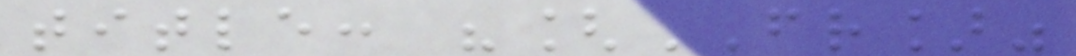title: "[FR]"
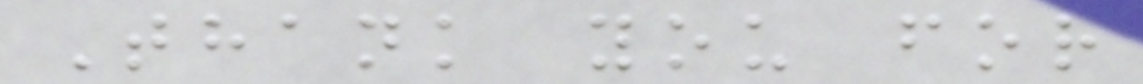Thank you for
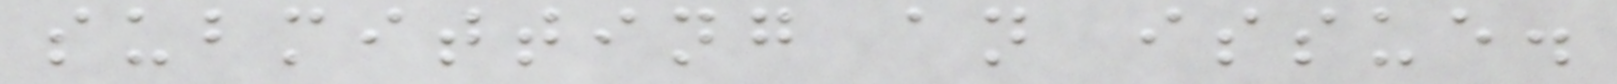submitting an issue.
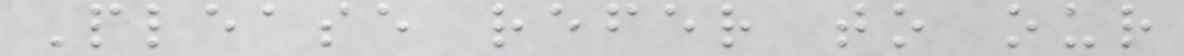Please refer to our
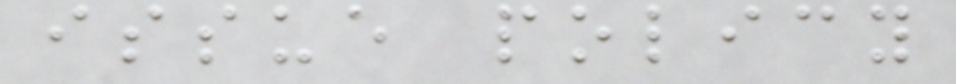issue policy
